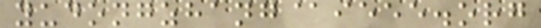yudongzhang@ieee.org
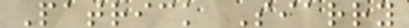Patrick Siarry
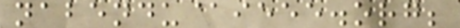nabendu@ieee.org;
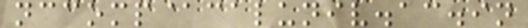nccomp@caluniv.ac.in
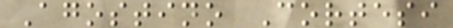Agostino Cortesi
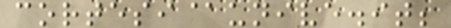cortesi@unive.it;
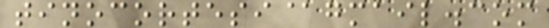tinocortesi@gmail.com
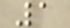1
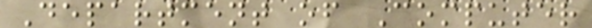Department of Computer
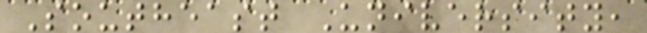Southeast University,
